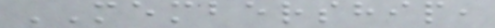MEMBERSHIP,
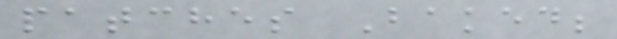patches Baked;
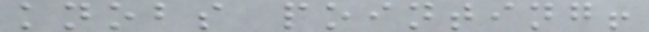knobs pointing!
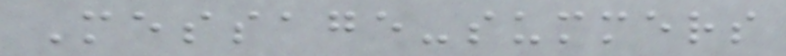Message-summers
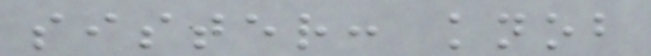sister: knob
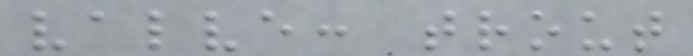valve: trout
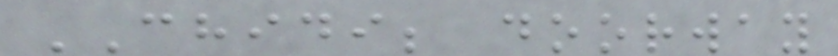CHIDI; doorway
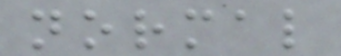normal
